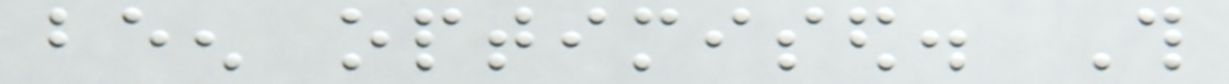been optimised. This
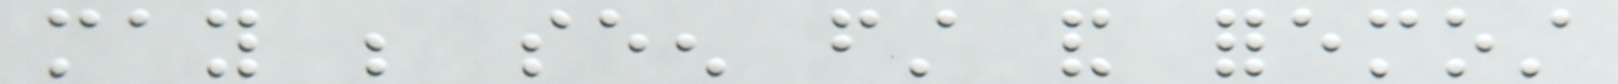may be seen first and foremost
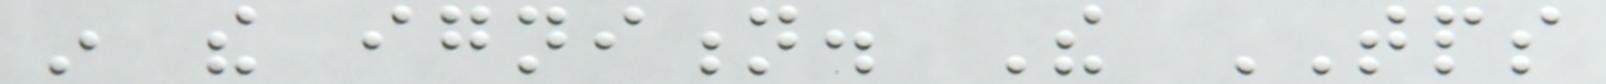in the ignition. The TPS
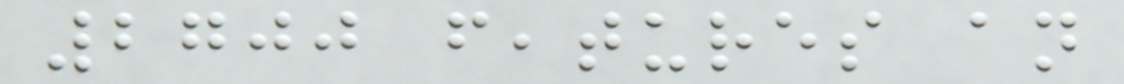2700 features an
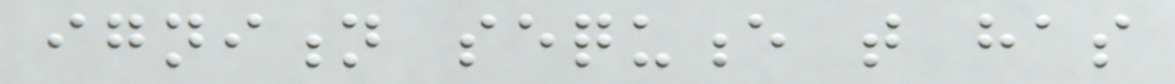ignition sequence that has
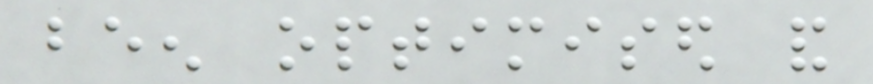been optimised and
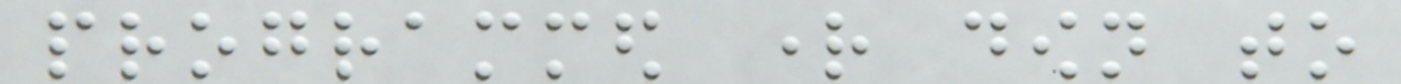programmed right down to
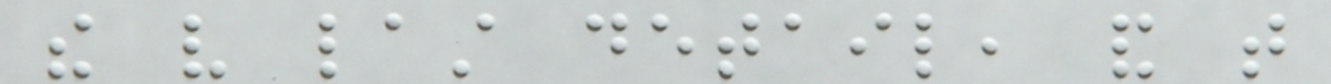the very last detail, and that
